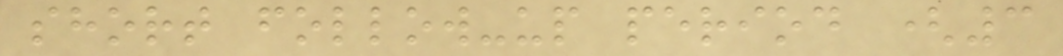short follow-up period (3
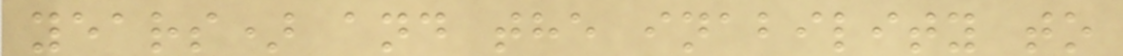years) and the inability to
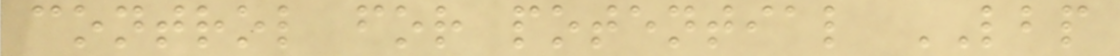control for potential LBP
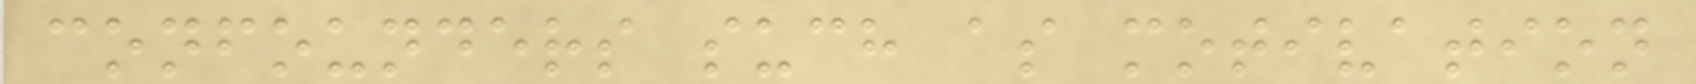confounders such as motivation
